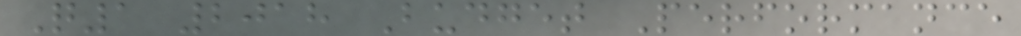Q1 2018 Budget Performance
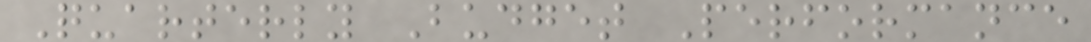Quarterly Budget Performance
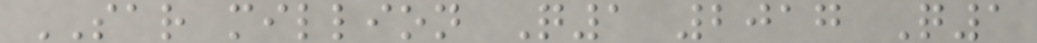SAR million Q1 2017 Q1
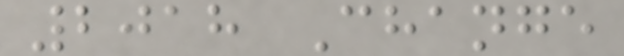2018 Change
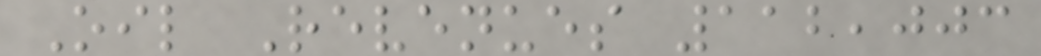Oil Revenues 112,003
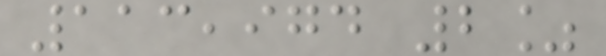113,974 2%
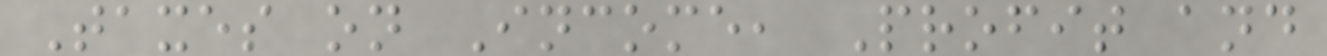Taxes on Income, Profit and
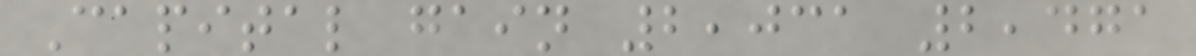Capital gain 2,031 2,471
